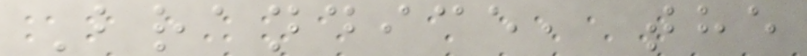Brandice, the
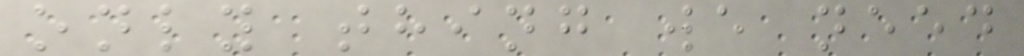only thing we need
